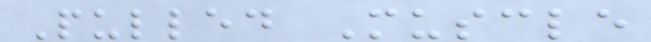Pulled Muscle
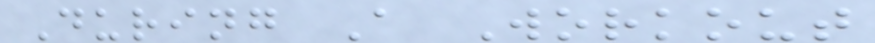During A Workout
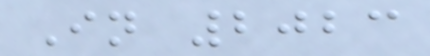In 2023
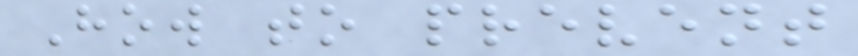How to prevent
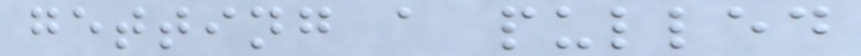getting a pulled
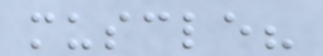muscle?
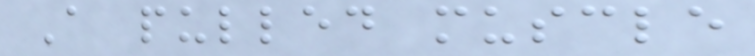A pulled muscle
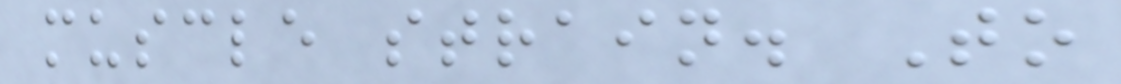muscle strain. To
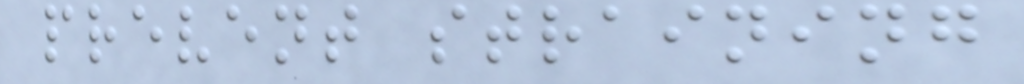prevent straining
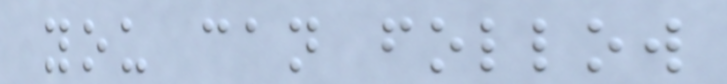you can follow
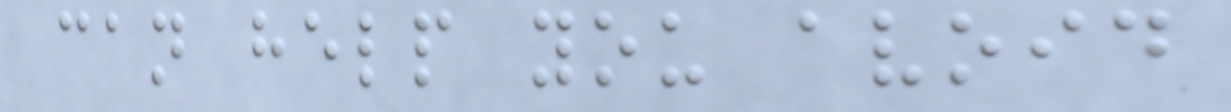can help you avoid
